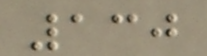130
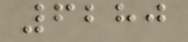6280
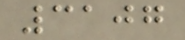3107
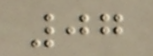07
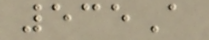535A
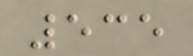535
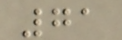71
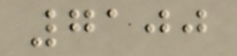7100
